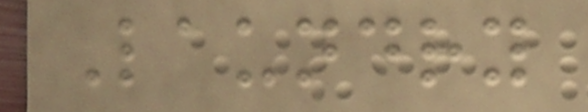Laundry
